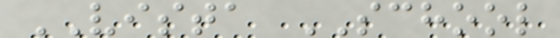VISTA SCHOOL
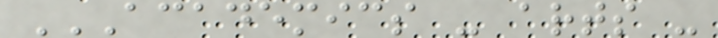ACADEMICS - ARTS -
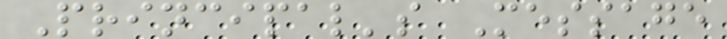Principal's Message
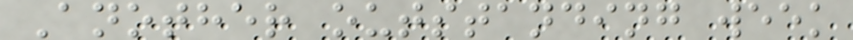Another outstanding week
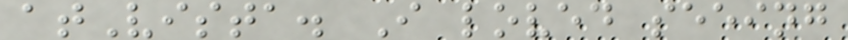atVista. I loved seeing
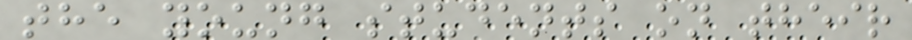the young students on their
